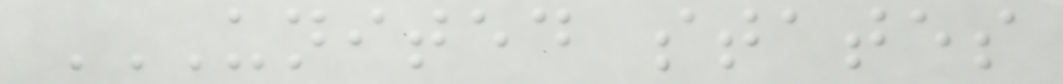UNITED STATES
